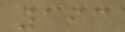193
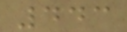443
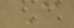C
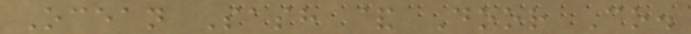Ocean Sash & Door Co.
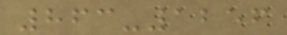863-1256
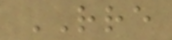RRE
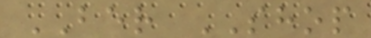BER SHOP
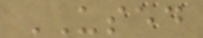USED
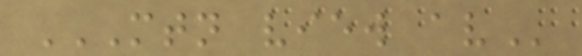MTN VIEW AV
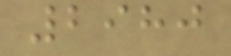2980
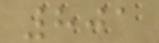801
